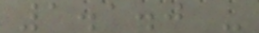1.1.0 -
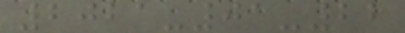2021-01-22
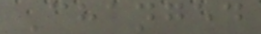Changed
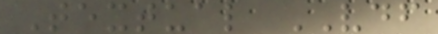Textual VDF
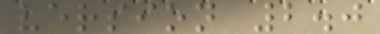version 2.0
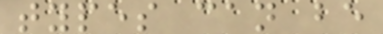types can be
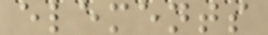elements
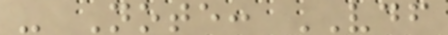- Note: VDF
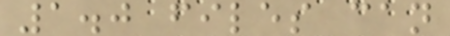1.0 files can
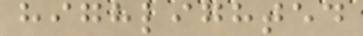highlighted
